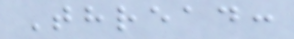Thread:
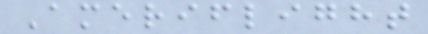Ameriflight
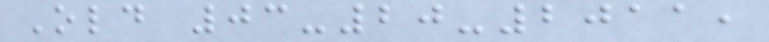Old 03-20-2011,
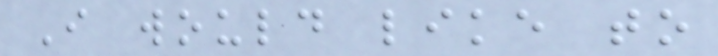I would like to
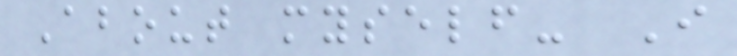About myself- I
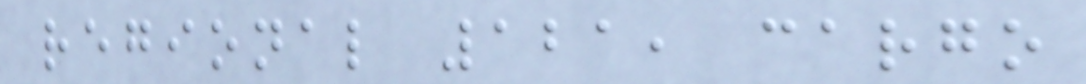regional 121, cargo
